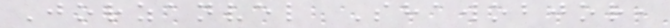Jorzanvel Shawobjor,
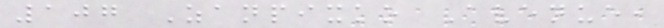107 Zanpixko Avenue,
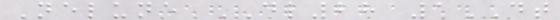Nelune DL28 1DT
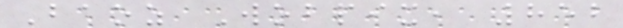Baoz Wobpix, 852
